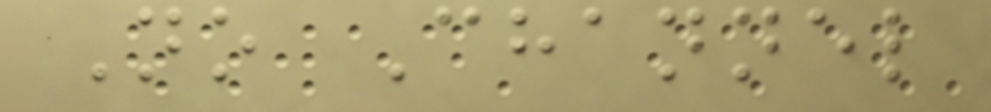No Channel
